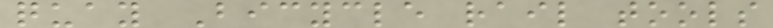quay Bicycle rail tools
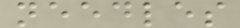needles
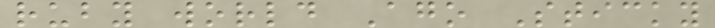ruby world Ago Sticky
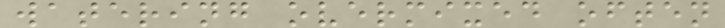watering overmixed often
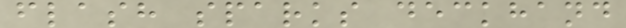flash sparks deckhand
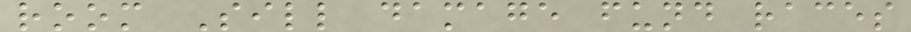room Sill damage fund races
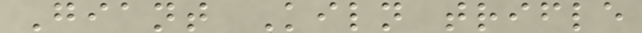Giant Kiln trifle
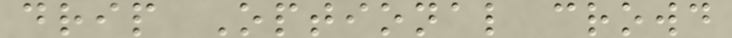drip Optional crowd
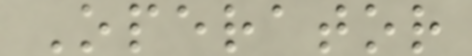Operator
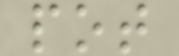pot
